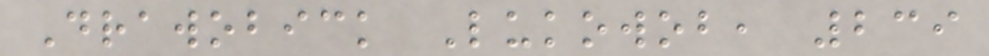Drawobick Lukowob, 239
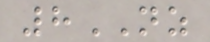8NZ
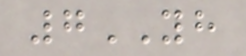7YH
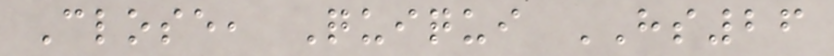Close, Quiqui HS26
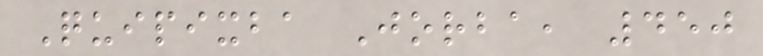Quipixba Jorba, 450
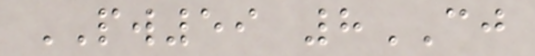PW59 8CJ
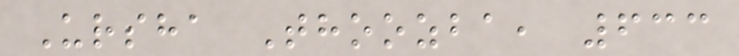Ursha Thoozba, 633
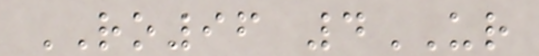RO96 4UR
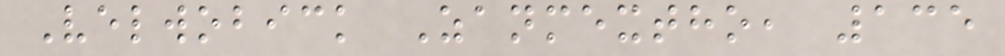Velwobick Zanmextho, 135
